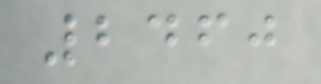2460
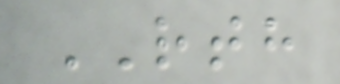RTH
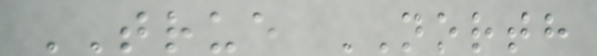TRUE NORTH
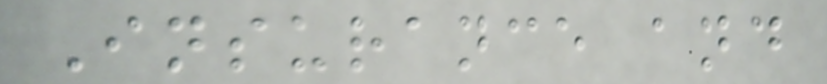Insurance and
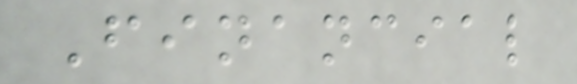Financial
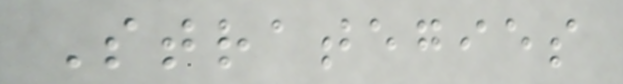Strategies
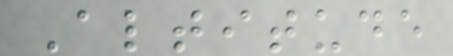Altitude
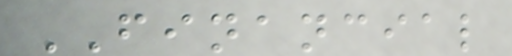FINANCIAL
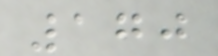170
